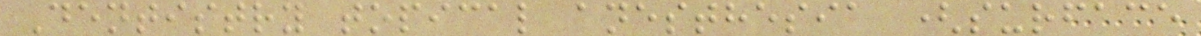Dentistry topical anesthesia (surface
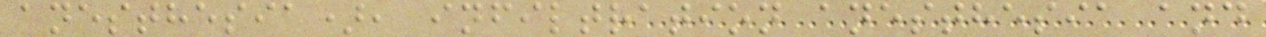anesthesia), infiltration anesthesia and
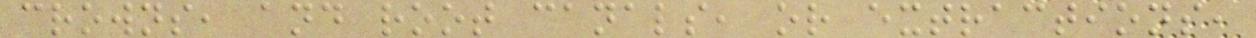crowns, and root canals, or extractions,
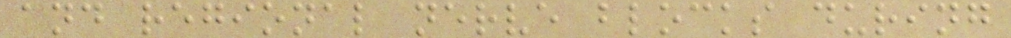and regional nerve blocks during
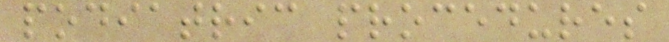podiatric procedures
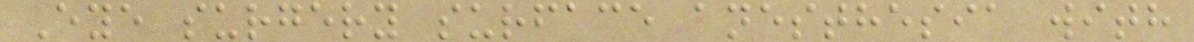Eye surgery surface anesthesia with
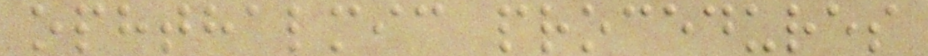ophthalmic procedures
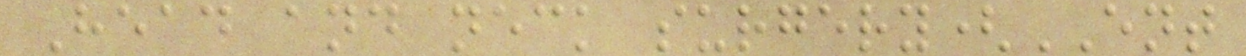Head and neck surgery(ENT
